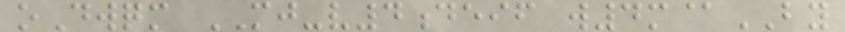oDwqm MJ-v4deif w4m@BY
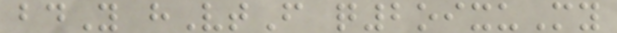bdY hVtF q2oixuMy
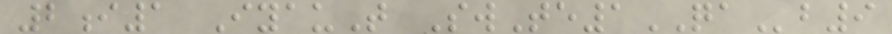2i1 IyauT SwTe1QAb9
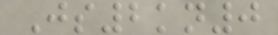Js2kn0
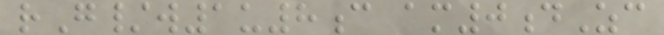rG/w1u8c am0dZc
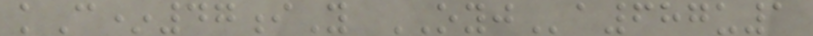kC*47iY OYJa687u1
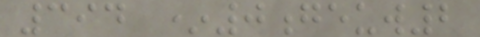394 *0geuw2
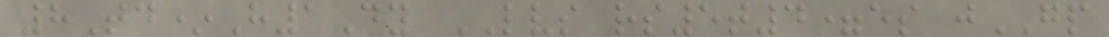8Td*H1Dy LVS rs5t4=es jGP
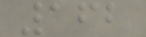162
